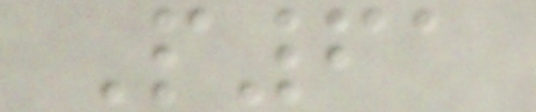P61
